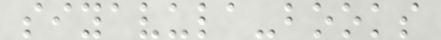siyavula-books
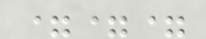===
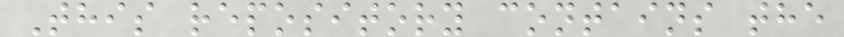This repository contains the
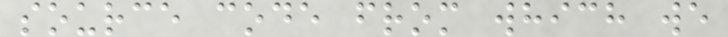source code from which we
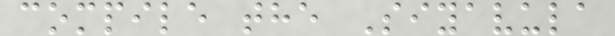compile the Siyavula
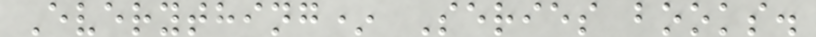Everything* Series books.
